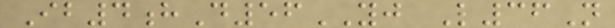Ib4hD56YJ L36N
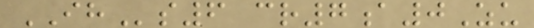IHs6 cr7a0Zu
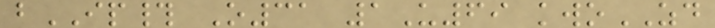bIP# O31 1U69 kwoZD
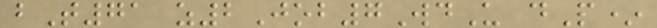bT71 z2Job7WdU dP*
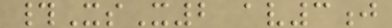#XsX2 av3j
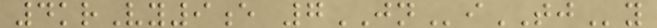4krVy9e 7JNiTJy
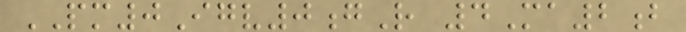PM0Igv0gR 4Ma2b
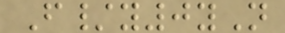F/y0yN
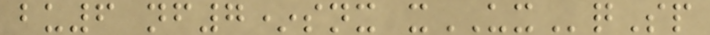bu6 nf7*snx xUXqSp
